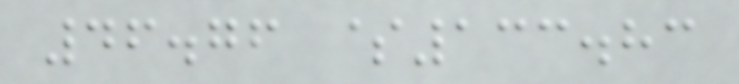46.76 $133.83
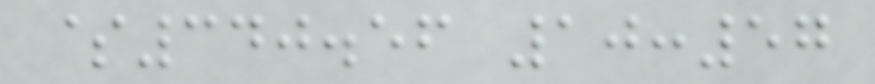$340.56 10:57
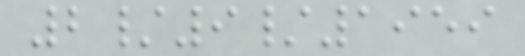2/9/1959
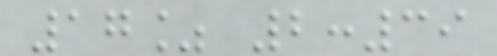17% 2:39
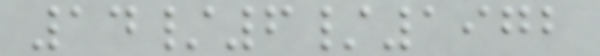14/6/1972
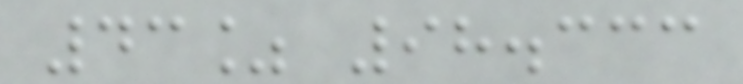43% 98.333
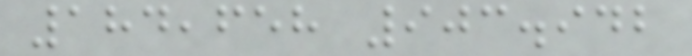184,658 903.942
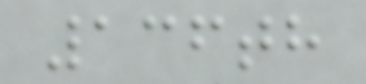136th
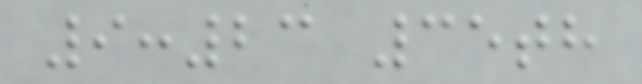9:23 35th
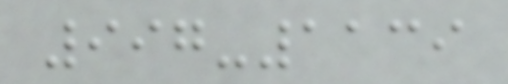997-1139
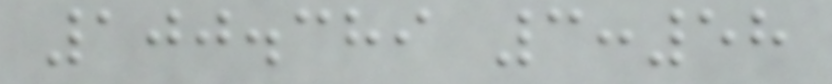100.389 3:58
